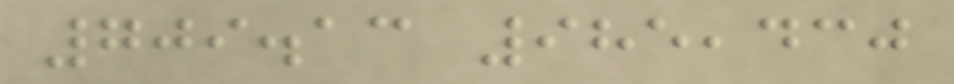709.13 985,430
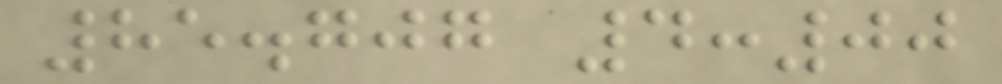85.707 4:00
